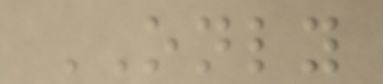ONLY
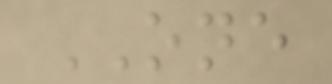ONE
